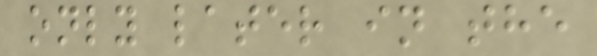only later in the
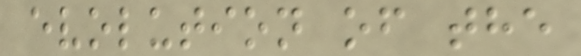evolution of the
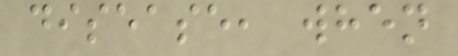disease, when
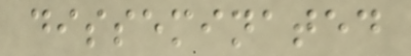disseminated
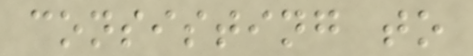consisting to
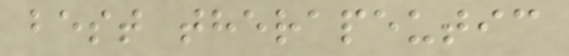best therapeutic
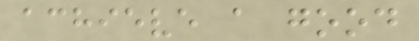achieve a good
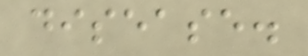disease.
